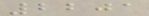2201
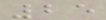25
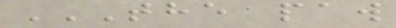THE PAW
